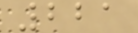221
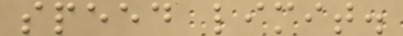speed limit.
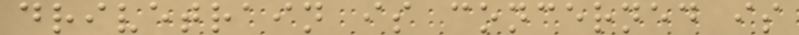drivetrain is concerned is
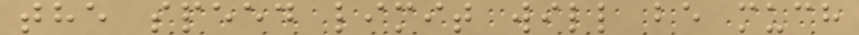the speed limit will be much
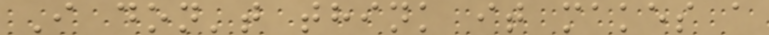I don't think it makes a
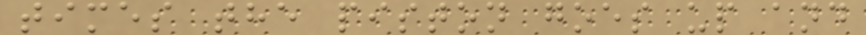times the piston goes up and
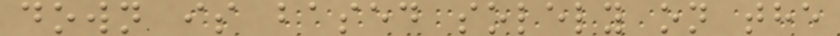down is based solely on the
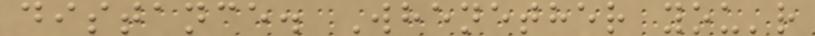distance. Whenether you'r
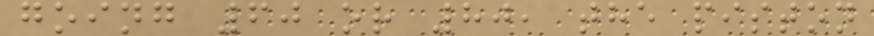going 60 or 80, the piston
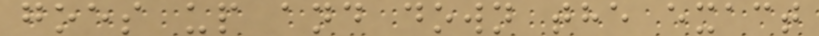goes up and down the exact
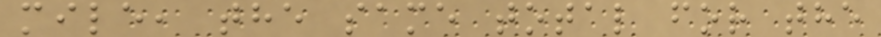mile, the same total for the
